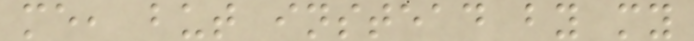me, but instead by my
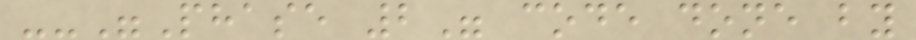--"Phase 2" code done by
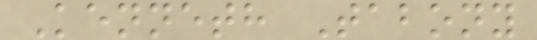Kenneth Tabony
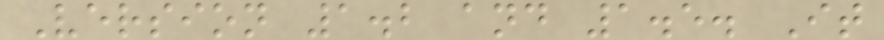Version 1.2 and 1.5. It
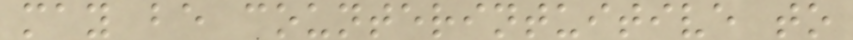may be counterintuitive to
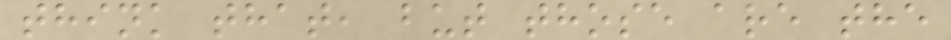think that, but those are the
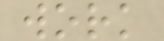work
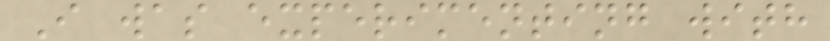I was experimenting with
